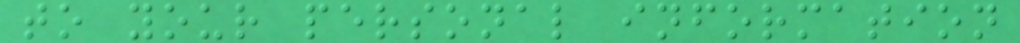to your personal information
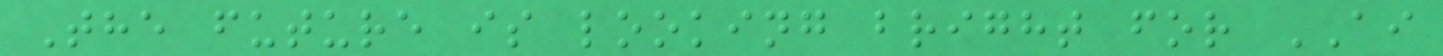The future is looking bright for AI
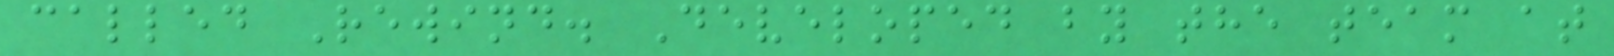called Rewind. Developed by the team at
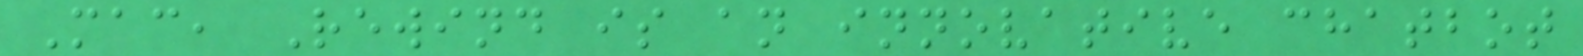Mac, Rewind is an innovative chatbot
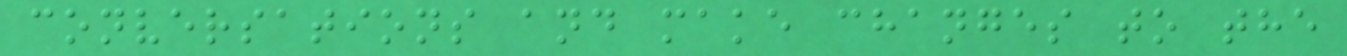conversations and make changes to the
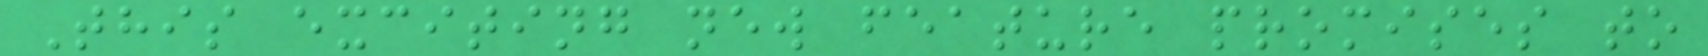This exciting new feature promises to
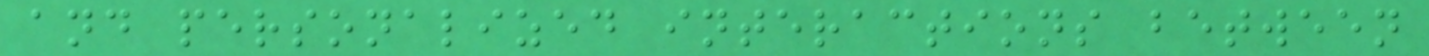and personalized interactions between
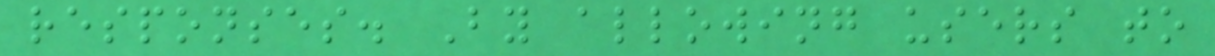responses. By allowing users to
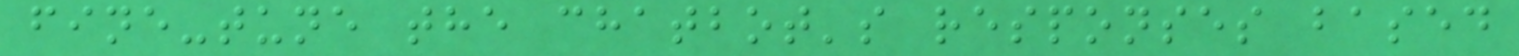fine-tune the chatbot's responses based
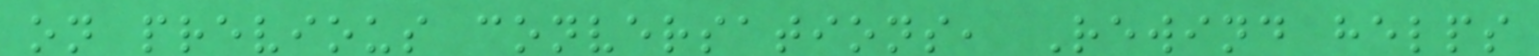on previous conversations, Rewind helps
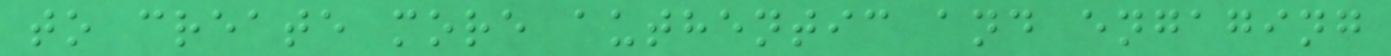to create more authentic and engaging
